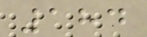184
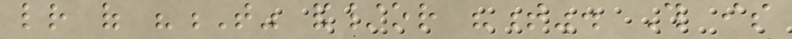letter of "T" and/or "t". This is
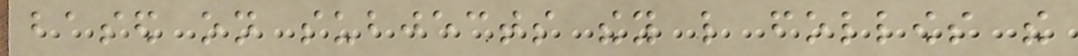based on subjects they like follows the
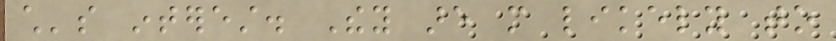child's interest. They are more likely to
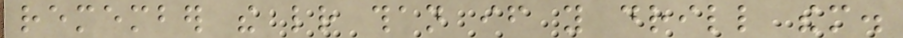remember the letter than if you drill them.
